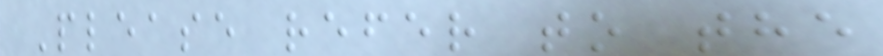Please refer to the
